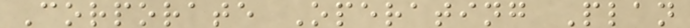Corporate Operating Plan
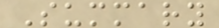Summary
